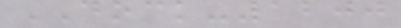DOCK-1200
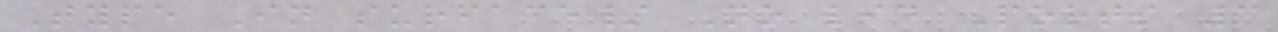Type In surface/ No lid Ports 3
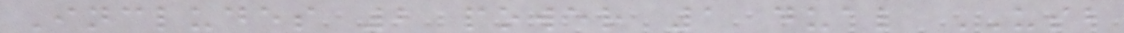Includes 2 power 1 dual USB
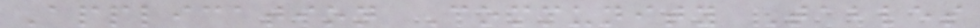Application Community Tables
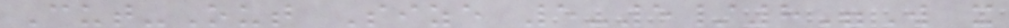Cut-Out Size 5-5/8"W x
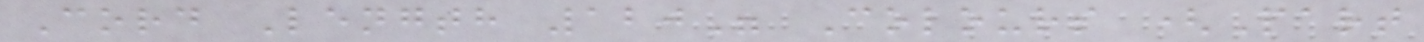Cord Length 120" Colours (Part
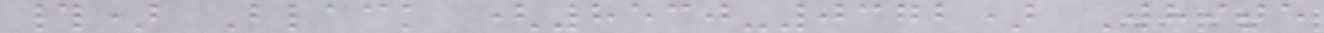#) Black (8530-0372) White
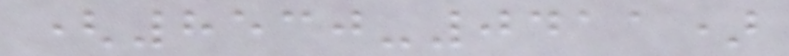(8530-0411)
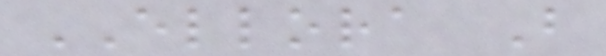ELLORA B
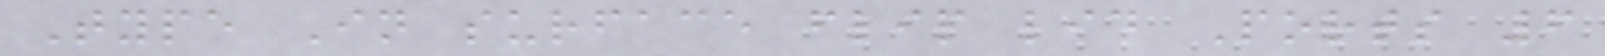Type In surface flip lid Ports 6
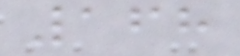168
